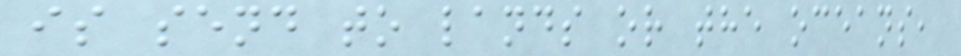is send to lands or the oceans,
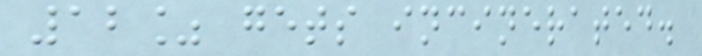12% gets incinerated.
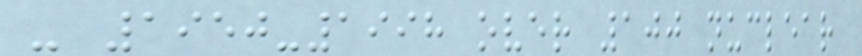- 1950-1998 over 100 nuclear
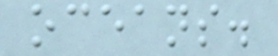oceans.
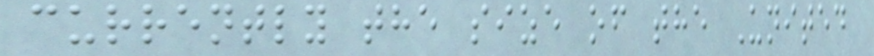currently the size of the United
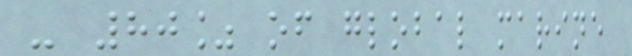- 80% of global marine
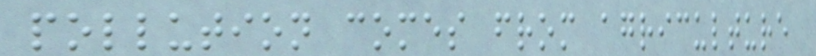pollution comes from agriculture
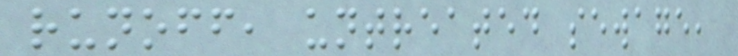runoff, untreated sewage,
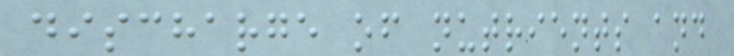discharge of nutrients and
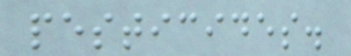pesticides.
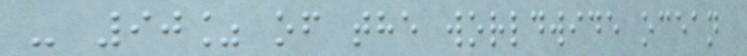- 90% of the worldwide ocean
